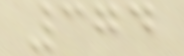374
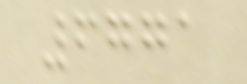6771
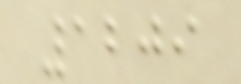1209
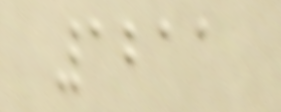1211
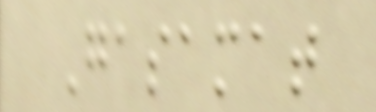Gasamat
